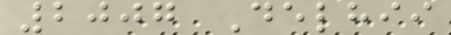2007 Delhii
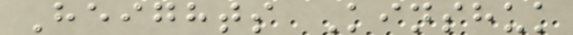Heights Kinshuk
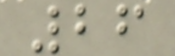26
